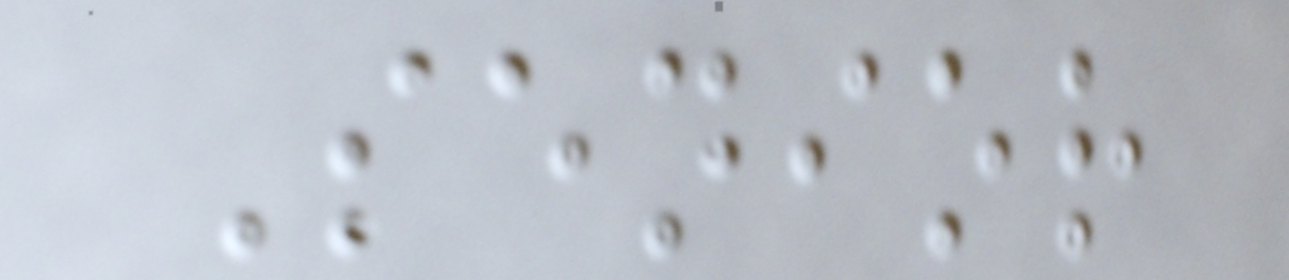Senior
